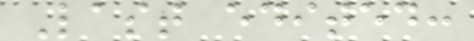Last edited:
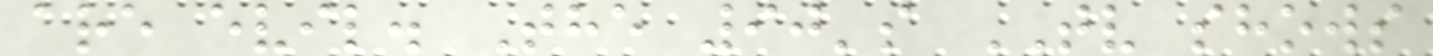are evil. The 90's TV shows
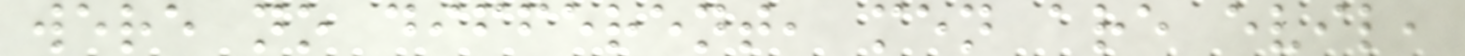were no different, men are evil,
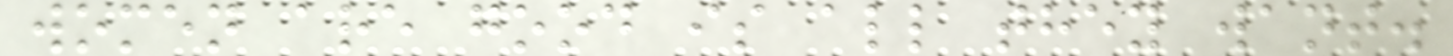women are good is all they want.
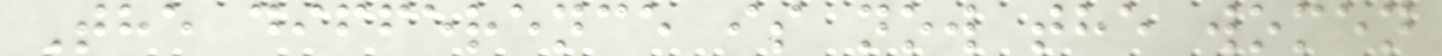The difference is now the women
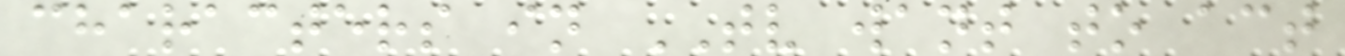characters in TV want to act
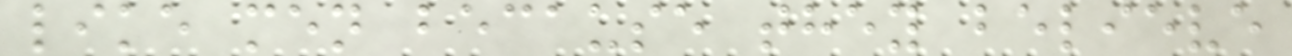like men because they believe
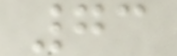73
